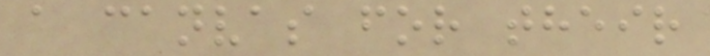a canvas for their
